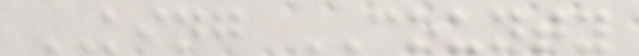KING COUNTY
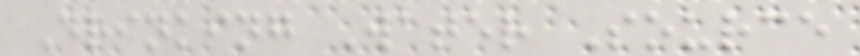Drinking Water Source
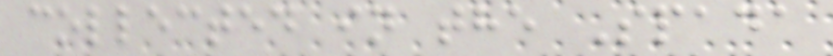collected in the Spada
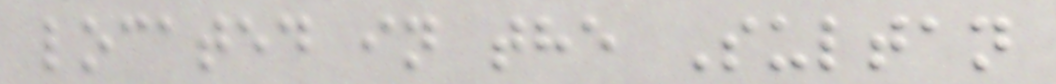located in the Sultan
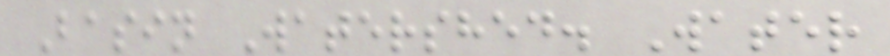Basin Watershed. Water
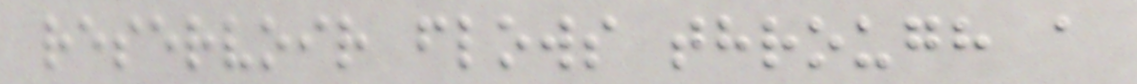reservoir flows through a
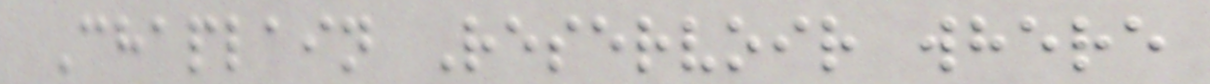Chaplain Reservoir where
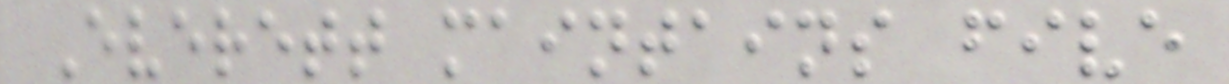Everett maintains five
